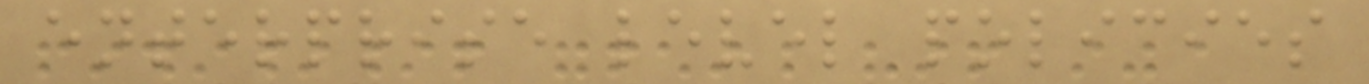enterprise level policies
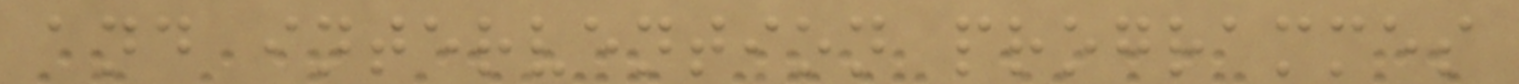and intervention programmes
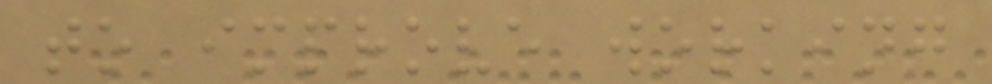to improve working
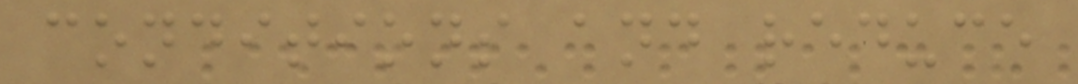conditions and reduce
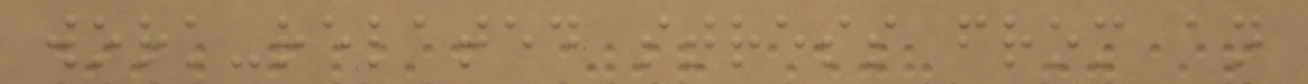work-related stress from an
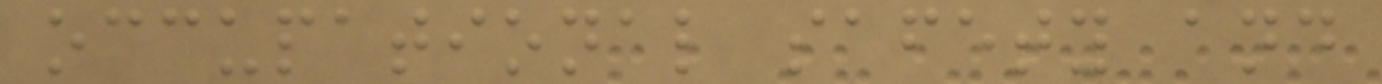occupational safety and
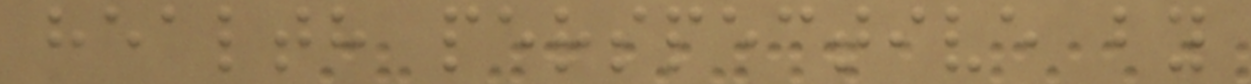health perspective by
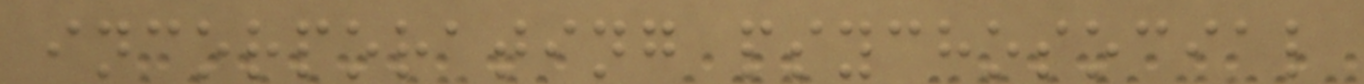incorporating psychosocial
